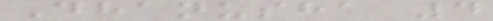Dhanusha 4
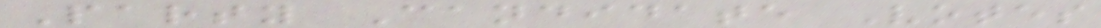Party Candidate Votes
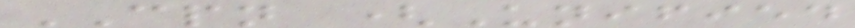CPN (Unified
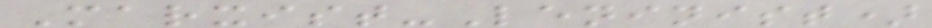Marxist-Leninist)
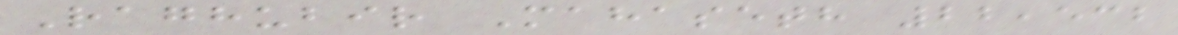Raghubir Mahaseth 22,532
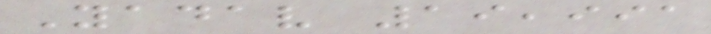Yadav 19,991
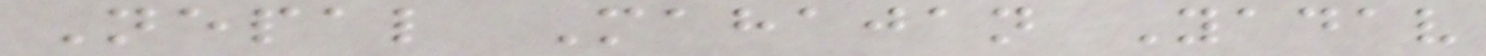Nepal Mahajan Yadav
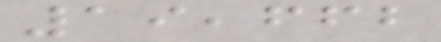19,662
